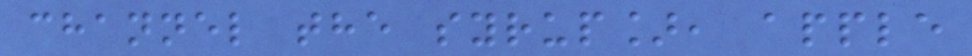channel the syrup], apple
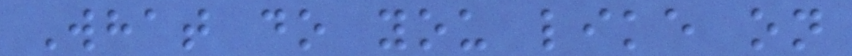What do you like on
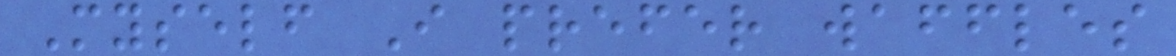Myself I prefer waffles
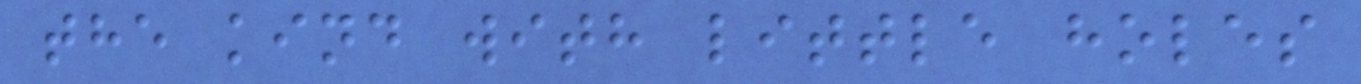the kind with little holes
